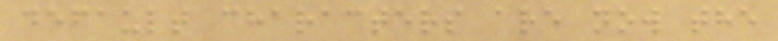default characters are now the
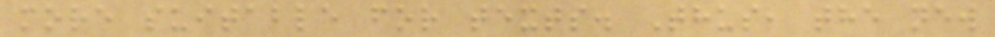more suitable for texts. Thus, the new
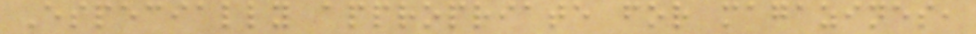Especially appropriate for magazines,
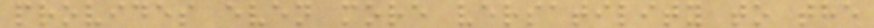provides even more versatility to the
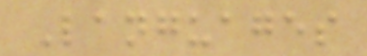Languages
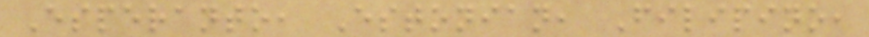Esperanto, Estonian, Filipino,
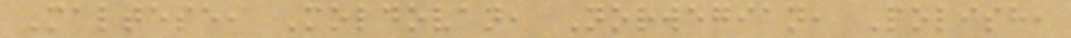Maltese, Moldovan, Norwegian, Polish,
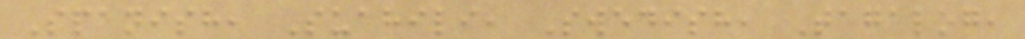Spanish, Suahili, Swedish, Tagalog,
